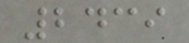2439
